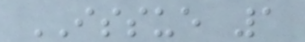ISSUE 1
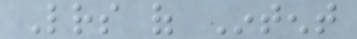Letters of Intent
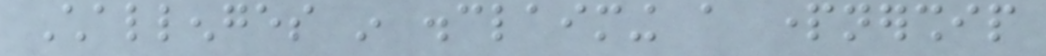Challenges in disclaiming a partnership
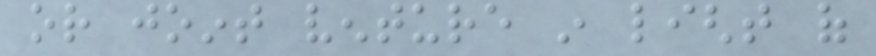or joint venture in light of
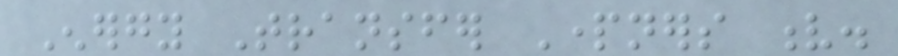Energy Transfer Partners v.
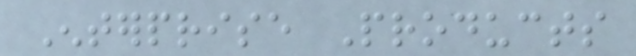Enterprise Products
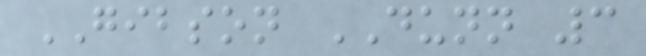GIBSON DUNN 3
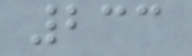233
